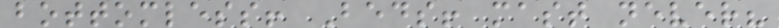bottomless! Beds! mast never?
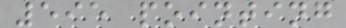595 pointing
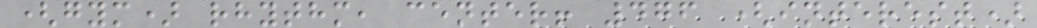(gym) rhythm, center! 476 (interest)
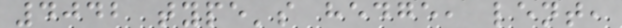4042 type's hedge, lent,
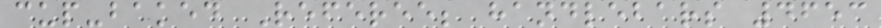cup-baked Referee; handlebars 4653
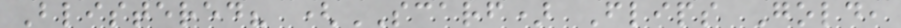Blistered? (SCARF) Flips Gold,
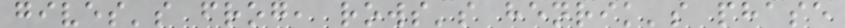gives's frog, rows's henrik's phase
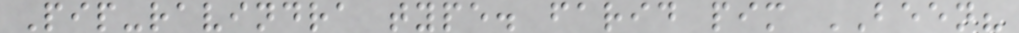Pip-ravindra type. farid pim BEEN?
